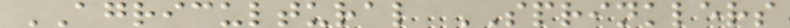AGRICULTURAL SPRINKLERS
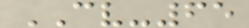CV-65
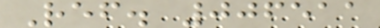Ref. 006511
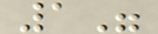1"
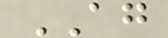AG
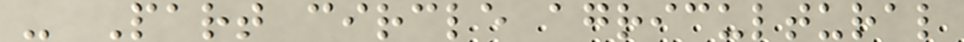- Part circle agricultural
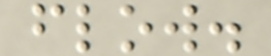flow.
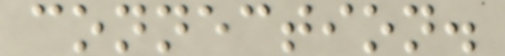connection.
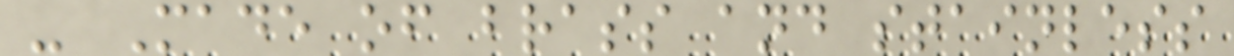- Made of brass and stainless
